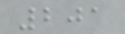201
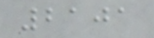2101
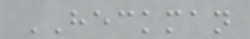HECKMAN
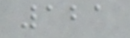121
